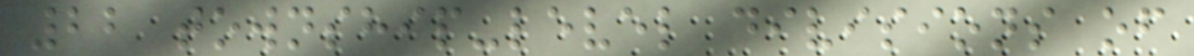22 township-level divisions of
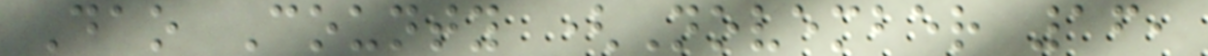Dao County (November 16,
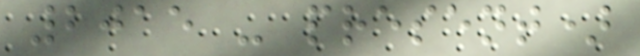2015 - present)
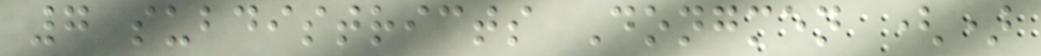7 subdistricts Dongmen ()
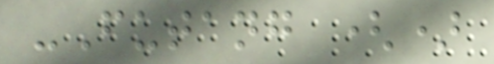-Futang ()
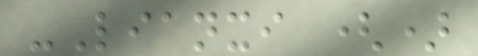-Lianxi ()
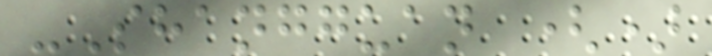-Shangguan ()
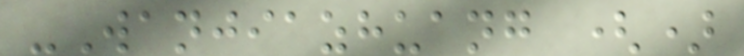-Wanjiazhuang ()
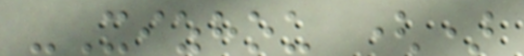-Xizhou ()
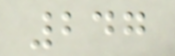247
